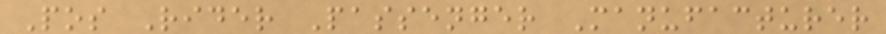Pos Rider Passenger Manufacturer
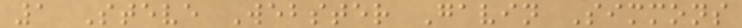1 Steve Webster Gavin Simmons
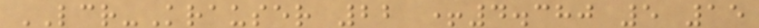LCR-Krauser 22 +4.380 5 15
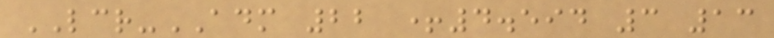LCR-ADM 22 +4.594 3 13
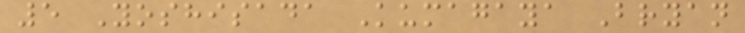5 Yoshisada Kumagaya Bryan
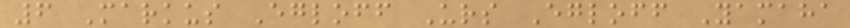6 Markus Egloff Urs Egloff Yamaha
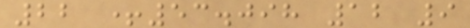22 +53.098 12 9
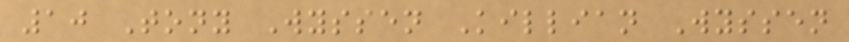10 Tony Wyssen Killian Wyssen
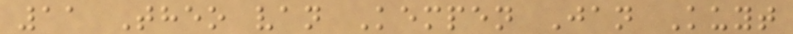11 Theo van Kempen Jan Kuyt
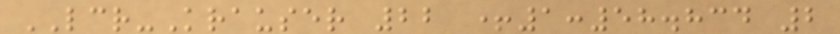LCR-Krauser 22 +1:58.834 2
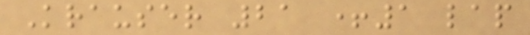Krauser 21 +1 lap
